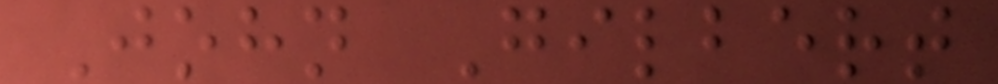John Gilbert
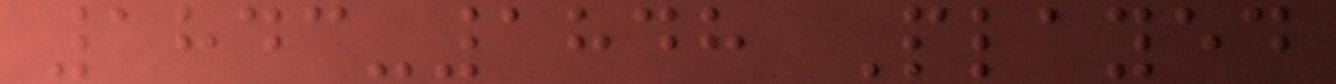1843-1848 Played
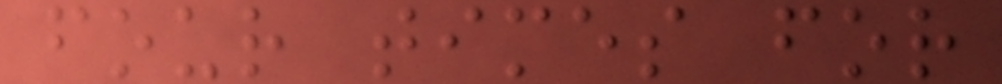four times for
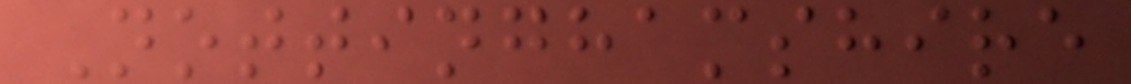Nottinghamshire
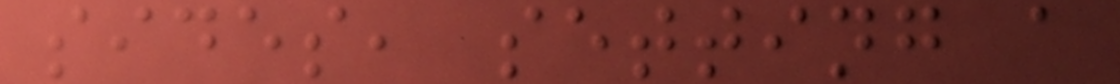sides, setting a
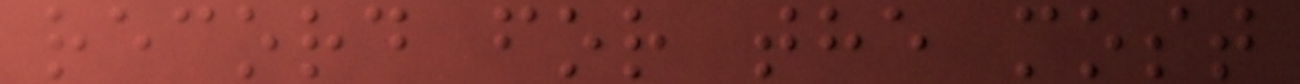record for the most
